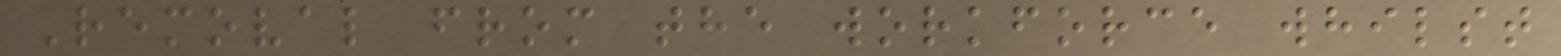Removal from the workforce whilst
